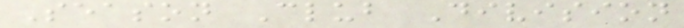Season Club Division
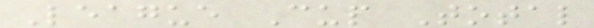League Cup Total
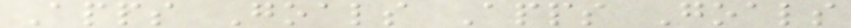Apps Goals Apps Goals
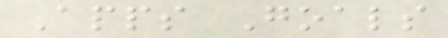Apps Goals
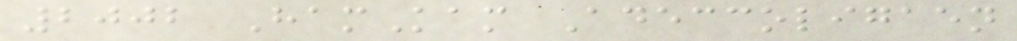2002 HamKam Adeccoligaen
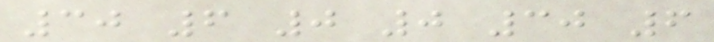30 6 0 0 30 6
